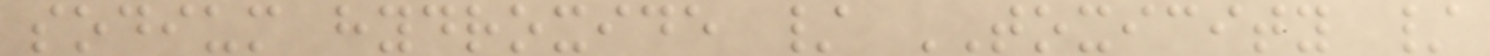sodium hydroxide / TOXICITY /
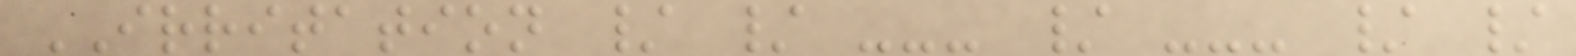IRRITATION / / --- / --- / /
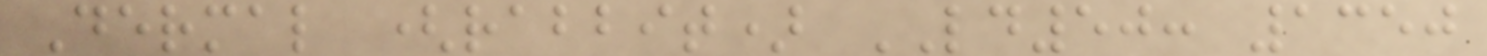Dermal (rabbit) LD50: 1350
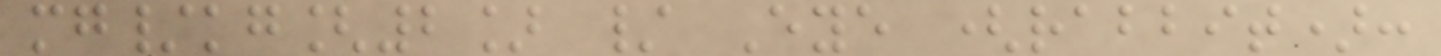mg/kg[2] / Eye (rabbit):
